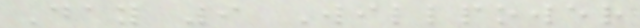Day 9 Willpower
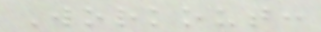Workout:
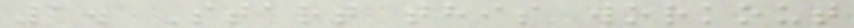1. Start this workout
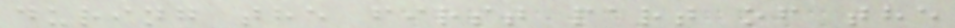during the first part of the
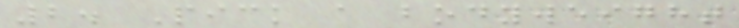2. Pick a bodyweight
